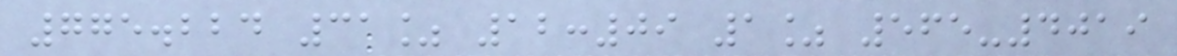775.224 31% 12:09 1% 565-4019
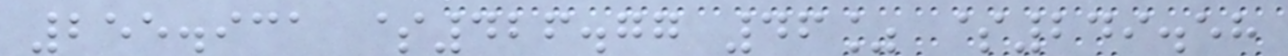255.931 $426.77 46% $249.58
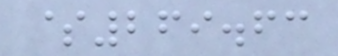$269.63
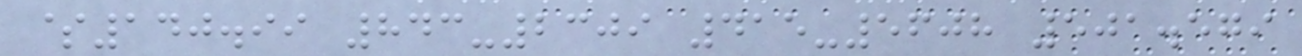$140.99 843-2309 415-5608 501.579
